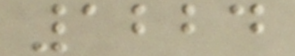1224
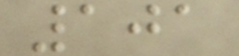101
